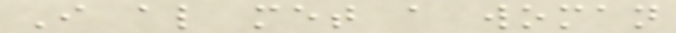I also met a woman
